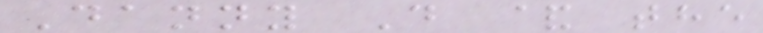Danny D & the
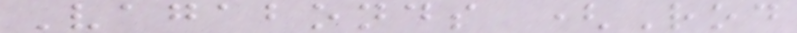Vagabonds (Rod
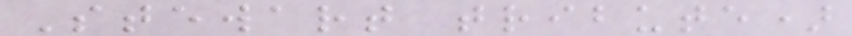Stewart tribute)
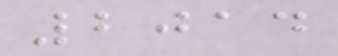2014
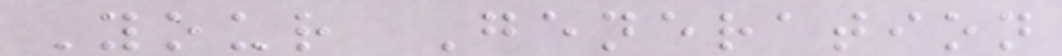Your Generation
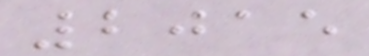2015
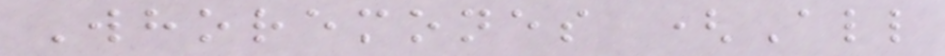Whoremones (All
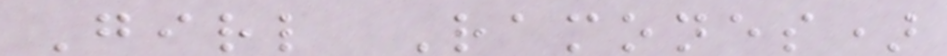Girl Ramones)
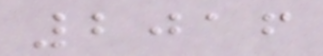2016
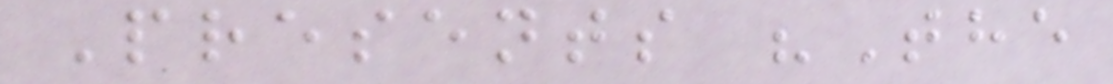Presents "The
